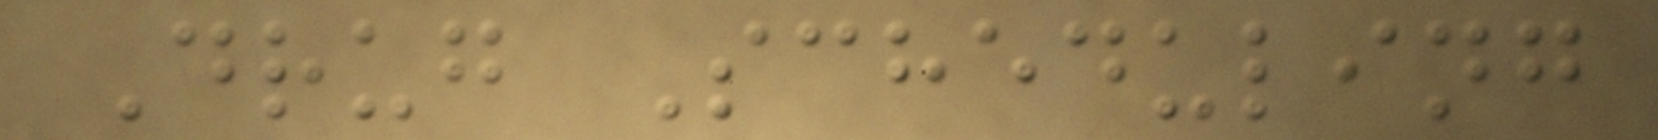Drug Scheduling
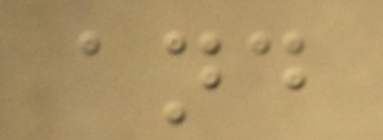and
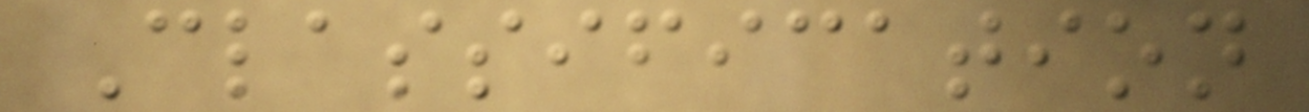Classification
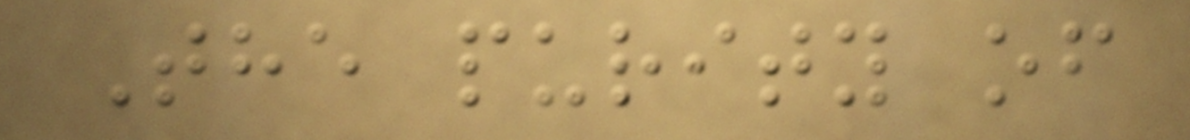The purity of
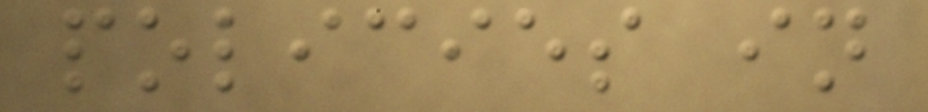policies in
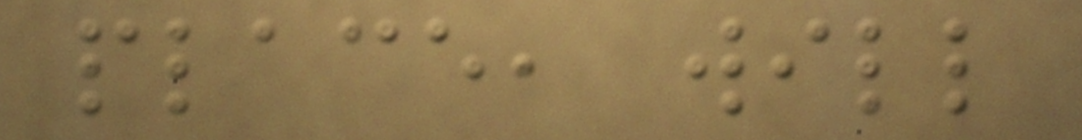place, will
